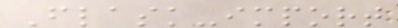Flask-import
